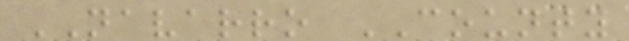NAVARRO COUNTY
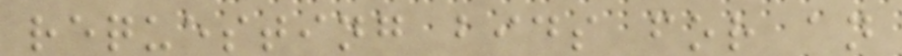requesting bids for an
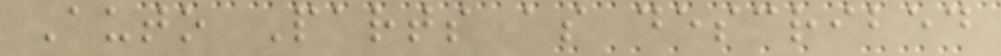Auto Parts as described
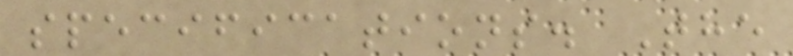specifications. The
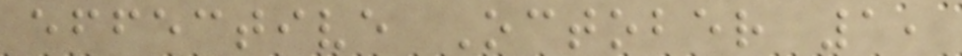effective October 1,
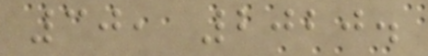30, 2020.
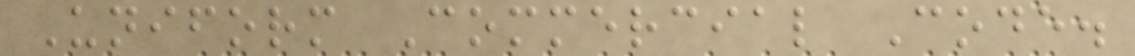Uniform Commercial Code.
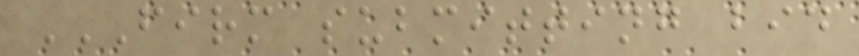FIRM SUBMITTING BID
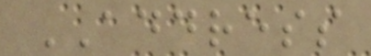ADDRESS
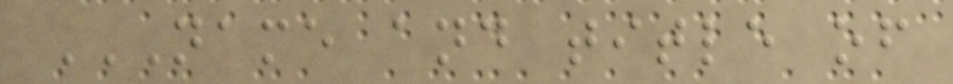NAME AND TITLE OF
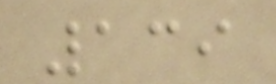139
